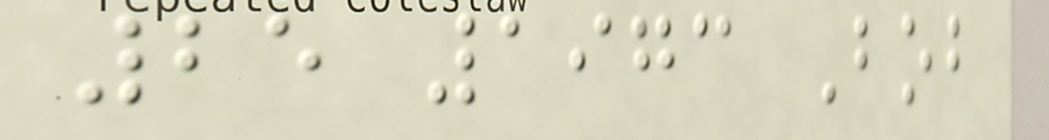25 1973 Bob
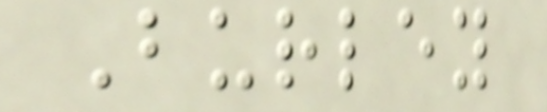Burley
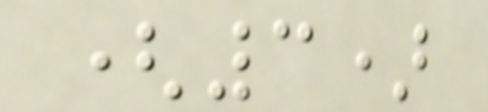(3)
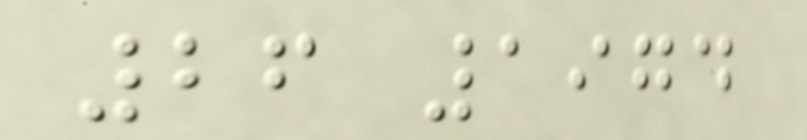26 1974
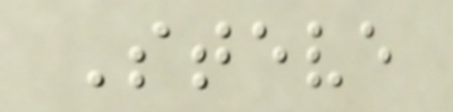Steve
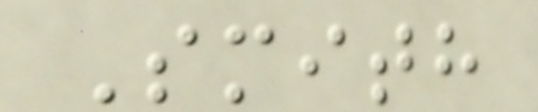Smith
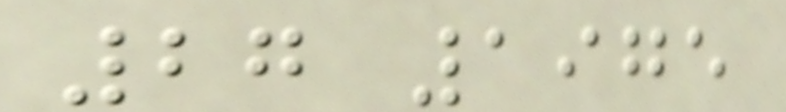27 1975
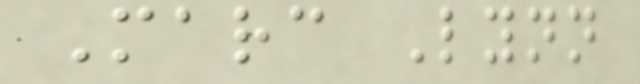Marc Lynn
